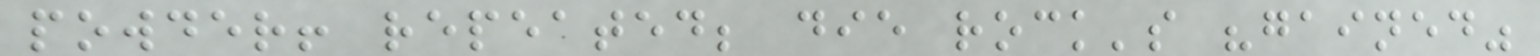powder! repeated; die rock's "gained"
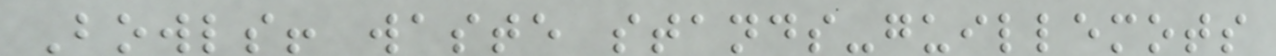Bowls! waste stands-guillemots
